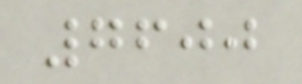7600
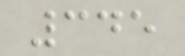345
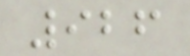926
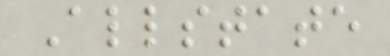Allstate
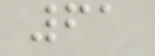61
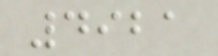4921
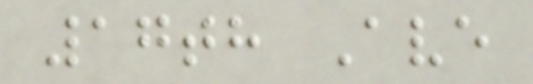17th Ave
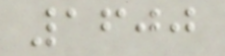1600
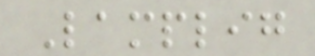Lamplig
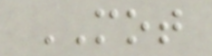MOT
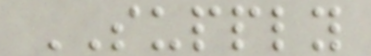SUPPLY
